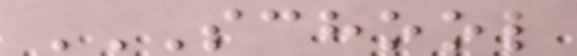SCHOOL
